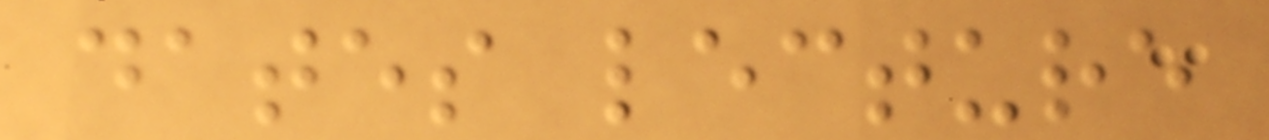dates lecture
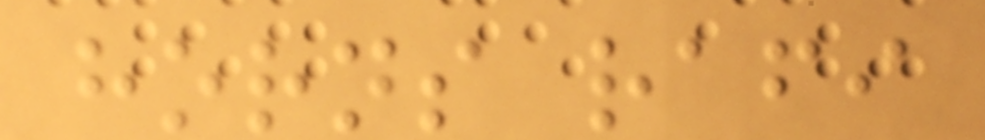horns rafi
